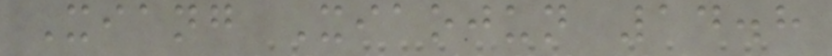Xiang Xiaojun 14.8
